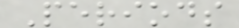Periods
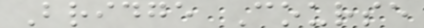Bridge Course
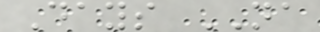Days NA
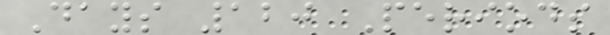Days 120 Periods
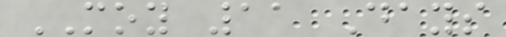MOY 11 Days
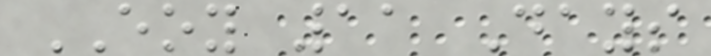EOY 11 Days
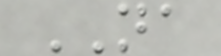NA
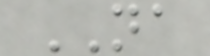NA
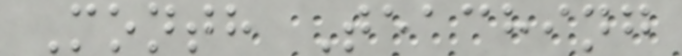Month Teaching
